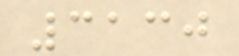3130
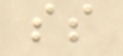ss
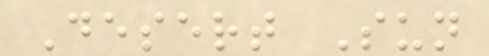Desert Sun
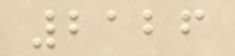2126
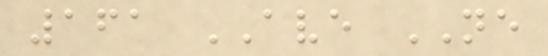161 AVE NE
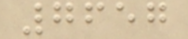7657
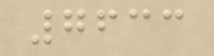7633
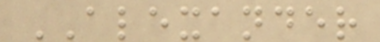ALEXANDER
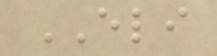ELI
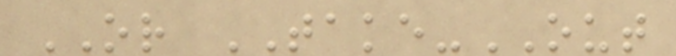OR TAKE-OUT
